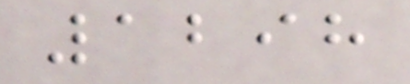1298
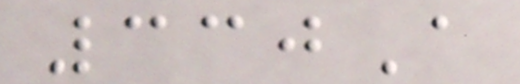330A
